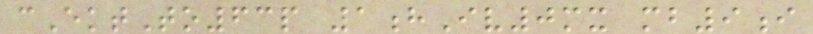cEktTo63p 1hIv0mx mb9i
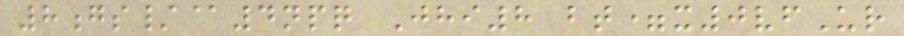8gs/@4npq Jhi8 bt=x0vfUr
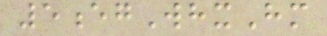5egWhxHm
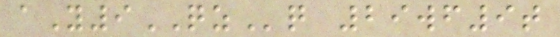aY9QZq 29wf9t
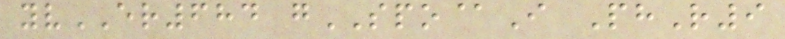yvER684 gSPO@I PhR9
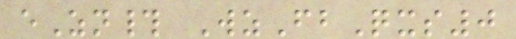eZn# WzFbQxs0
